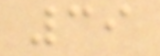39
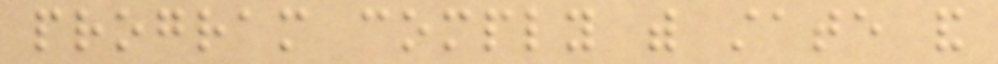program comply with state and
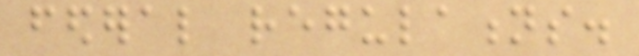federal regulations.
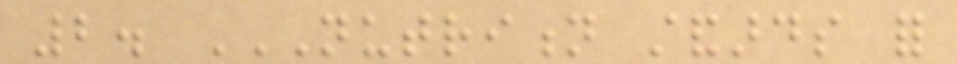2. NUTRITION STANDARDS FOR
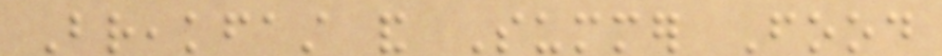Breakfast and Summer Food
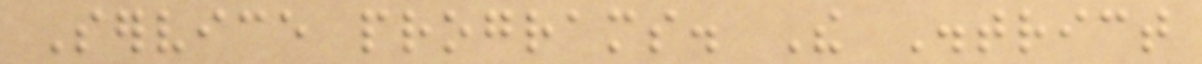Service programs. The District
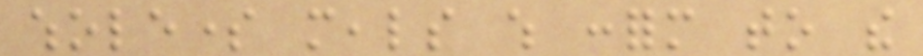wholesome meals which conform to the
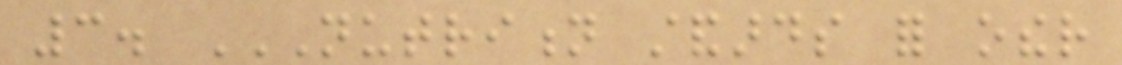3. NUTRITION STANDARDS FOR OTHER
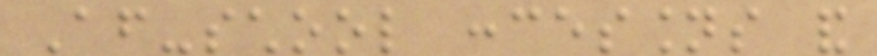After-school concessions and
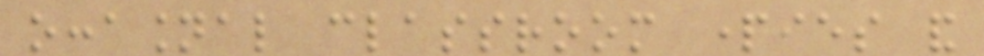occasional classroom parties and
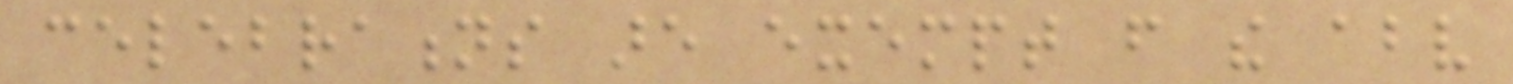celebrations are exempt from the above
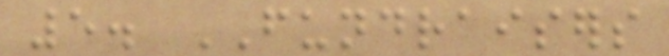5. FUNDRAISERS
